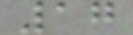17
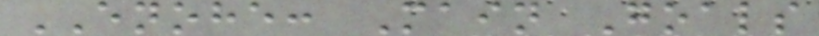ENOHE: Main Goals
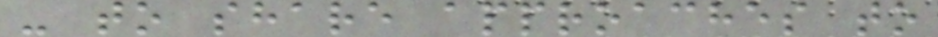- to share approaches to
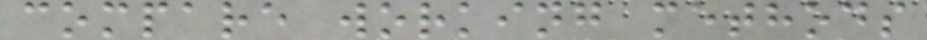compare working methods
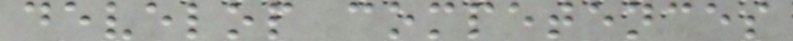develop competences
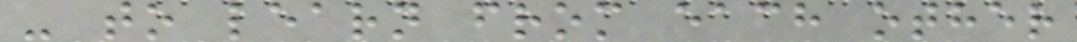- to learn from each other
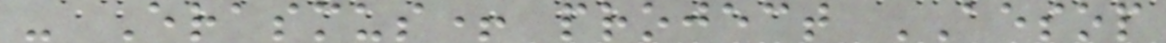- Erasmus+ project AESOP
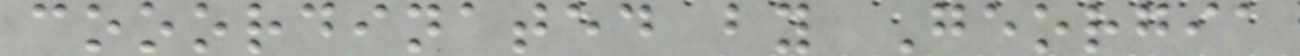cooordinated by Georgia
